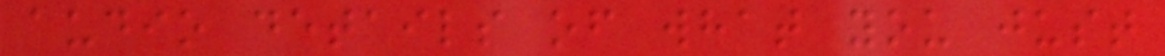audio details of what you just
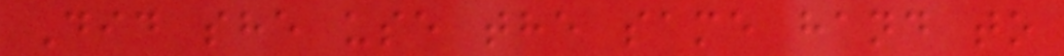Did she use the same hand to
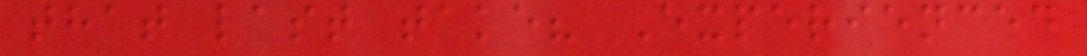that last take? Experienced
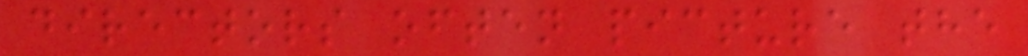directors often picture the
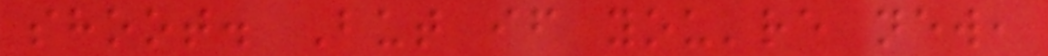shoot. But if you're new,
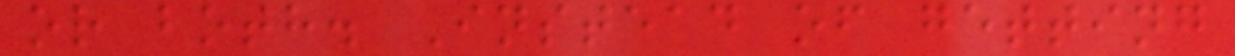or both. Instead of getting
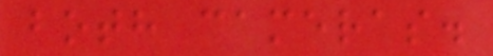both cameras.
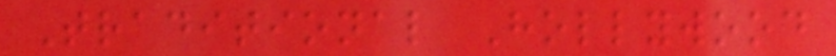Traditional Hollywood
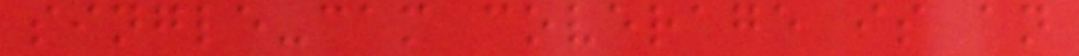single-cam coverage is an
